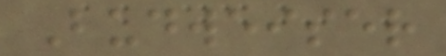Budweiser
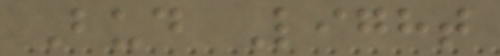Bud Light
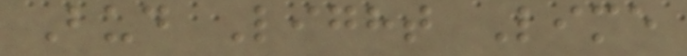Bud Light Lime
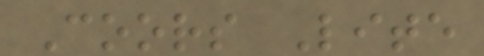Coors Lite
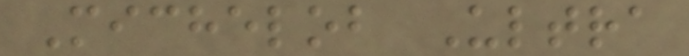Michelob Ultra
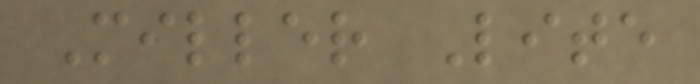Miller Lite
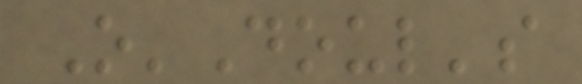O'Doul's
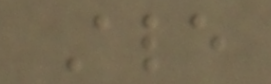Ale
